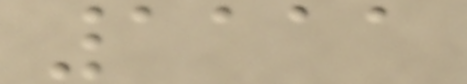1111
